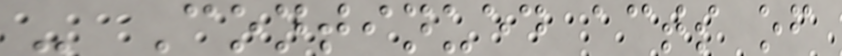- Continued acts of
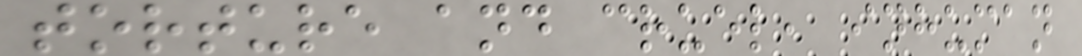torture and cruel, inhuman
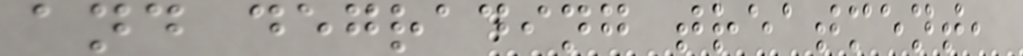and degrading treatment,
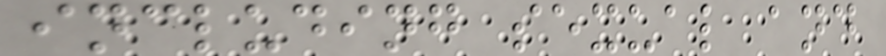including sexual and
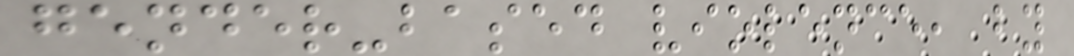gender-based violence, by
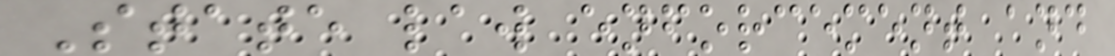State law enforcement and
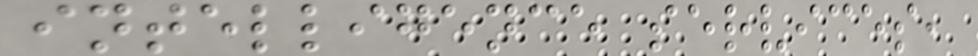intelligence services,
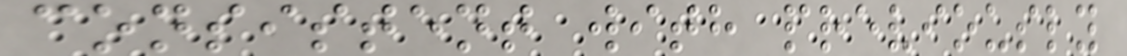consistent with previously
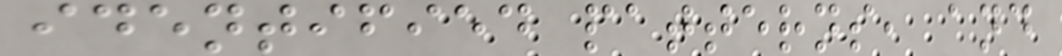identified patterns, and
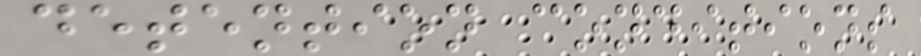detention conditions
